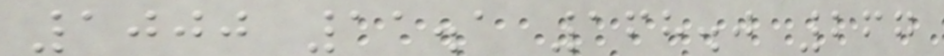1000 11.1 168.0 267
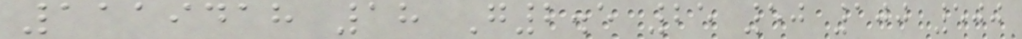1119418 18 G2.5 25 50 100 500
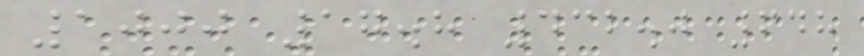1000 17.8 432.0 648
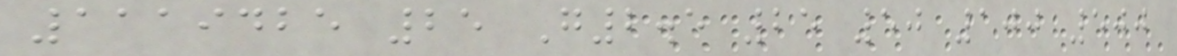1119425 25 G2.5 25 50 100 500
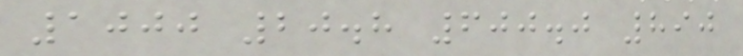1000 20.8 600.0 890
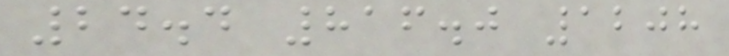24.4 816.0 1208
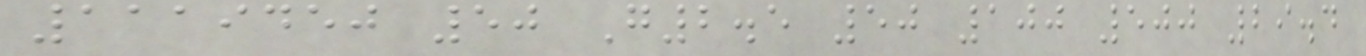1119450 50 G2.5 50 100 500 29.4
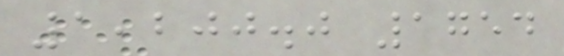1,200.0 1754
